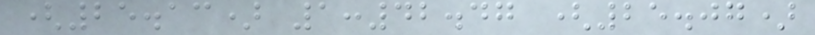(25.13) 1:42.47 (25.07)
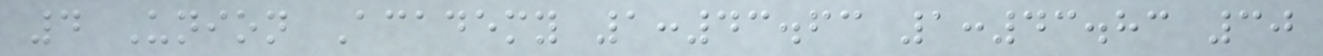4 Union Academy 1:43.63 1:43.83 30
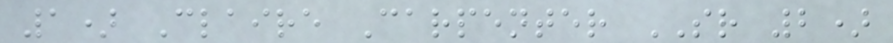1) Claire Carpenter SR 2)
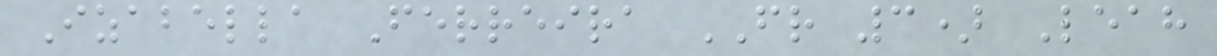Izabella Ferreira FR 3) Leah
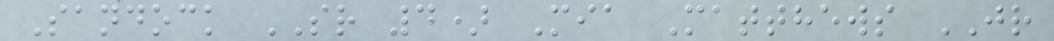Sandock SR 4) Mia Matthews JR
